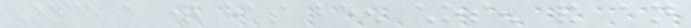Once a question has been chosen and an
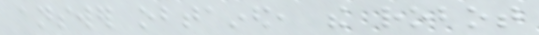answer obtained, the robot
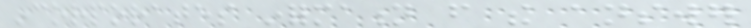incorporates information from the answer
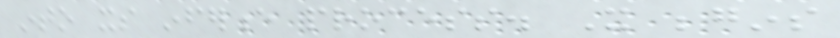into its inference process. It begins
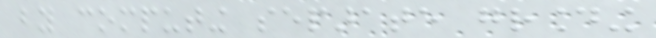by computing separate grounding
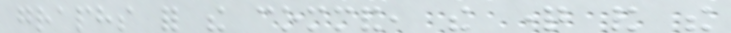graphs for the command, the question and the
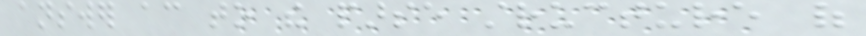answer according to the parse structure of
